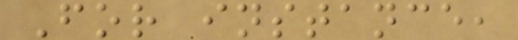For instance,
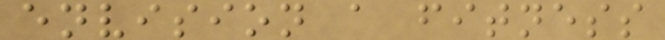envision a fitness
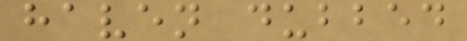haven dubbed
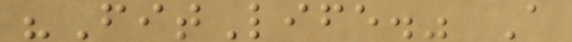"FitLife." A
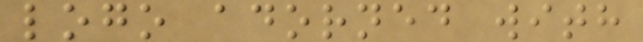logo adorned with
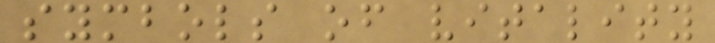symbols of vitality
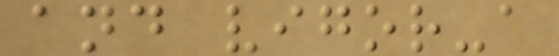and vigor-a
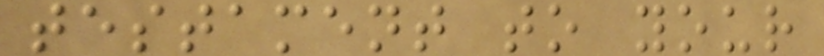testament to your
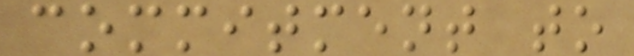commitment to
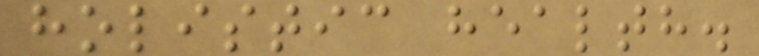holistic health.
